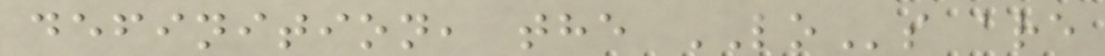definition, the LOs are
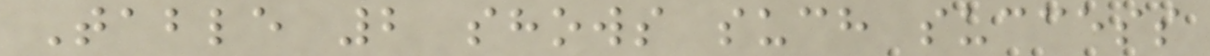Table 2 shows such success
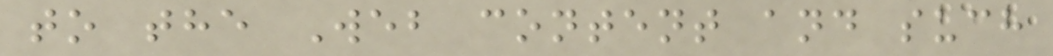to the Web content and such
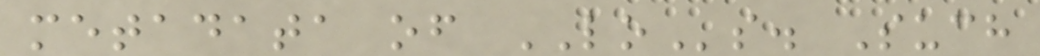metadata of LOs. Such
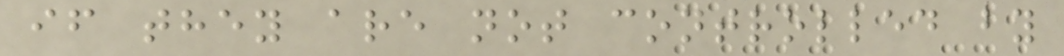if they are not controlled by
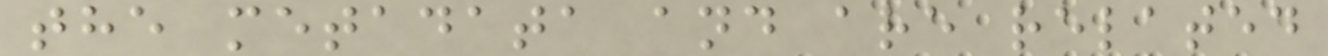the metadata and are related
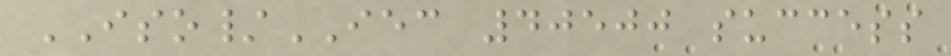ISO/IEC 40500 success
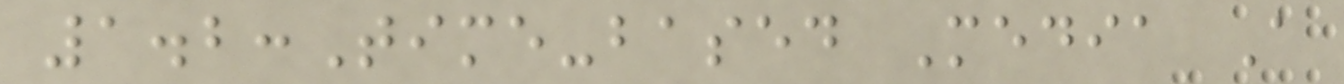1.2:Time-based Media A
